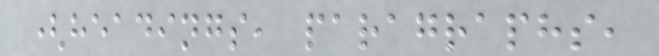(headings, paragraphs,
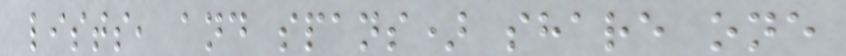lists, and spans) share one
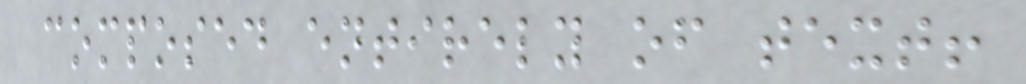composed entirely of text!
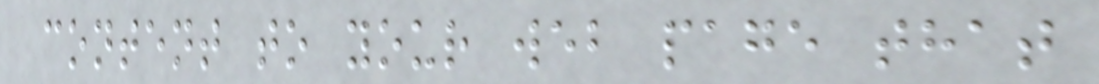content to your web page that
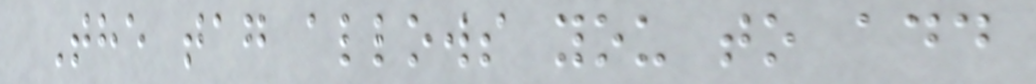The tag allows you to add
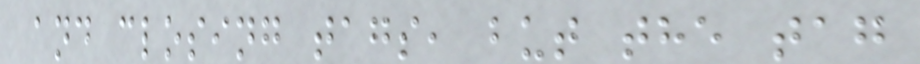and closing tags, but the tag
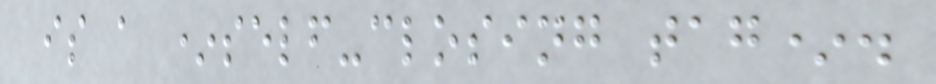is a *self-closing tag*.
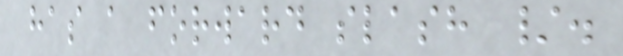has a forward slash /.
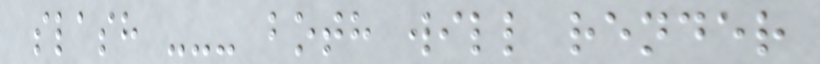slash --- both will render
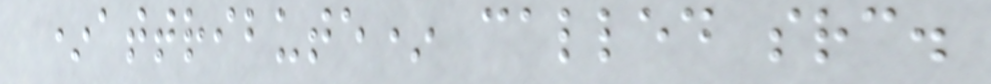*attribute* called src.
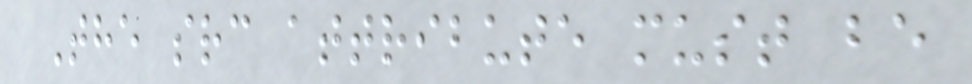The src attribute must be
